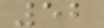52
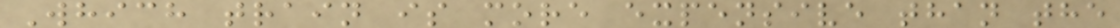Which train is more expensive than the
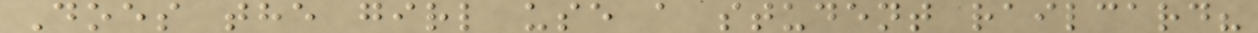Does the girl use a student railcard?
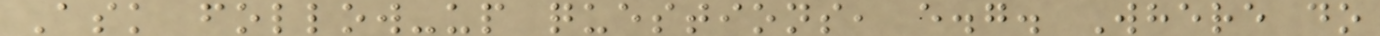Ask follow-up questions, e.g. Where do
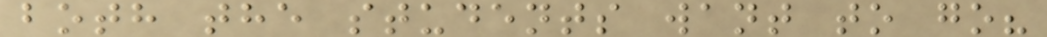both the students want to go?
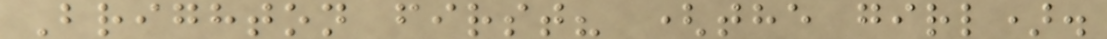Brighton first? (the girl).
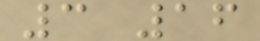3 16
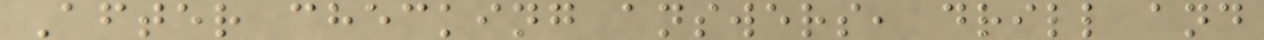After checking answers, drill and
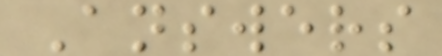Answers
